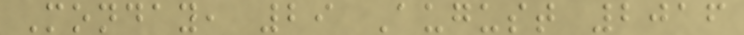Monday, 29 August 2016
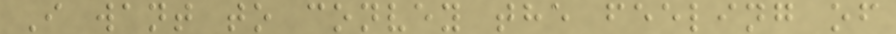I want to convey the feeling of
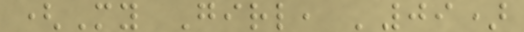(My Girl, '09)
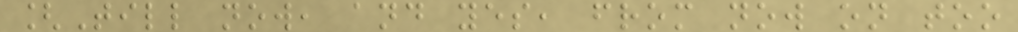[Till now, and yes, from now on too
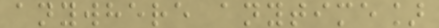anywhere anytime]
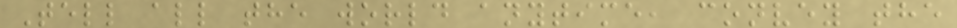Tell all the world anytime, convey the
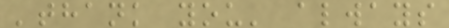'thank you' always
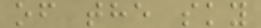of the sky
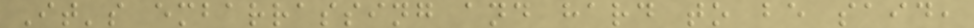It's embarrassing and hard to be said,
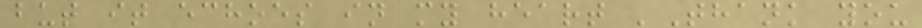but it echoes in my heart 'Thank you
